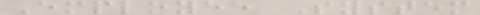Employee System
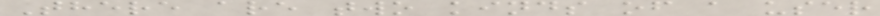There are two kinds of a user
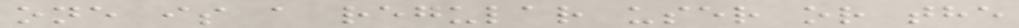one is a regular user or the
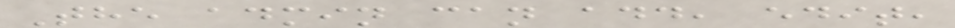The admin can add, edit,
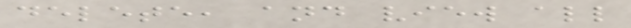delete, and view all
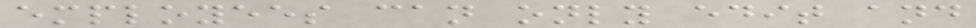employees can only edit and
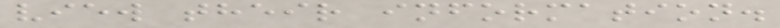view their information.
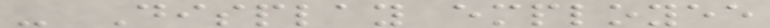- Display employee
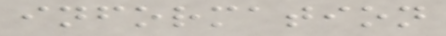information
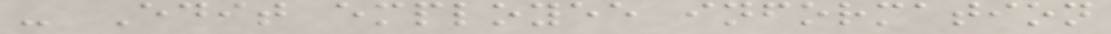- Edit employee information
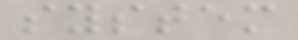system
